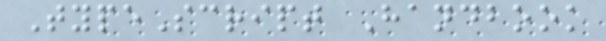TypeScript Handbook
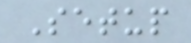Setup
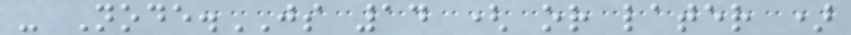- Node.JS 14 ( or later )
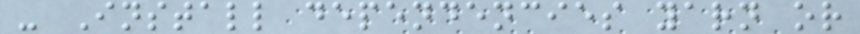- Install dependencies yarn or
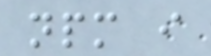npm i
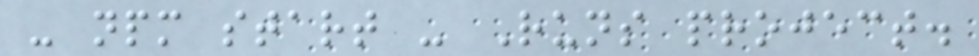- npm start - Runs project.
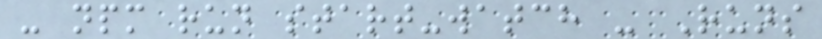- npm run start-watch - Runs
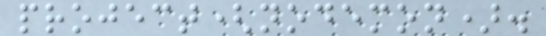project(nodemon).
